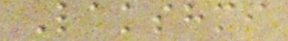Lakshmi
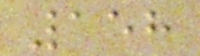158
